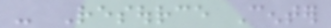- Resource Center
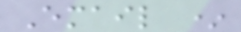Email *
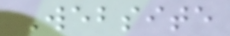Website
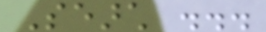Search ...
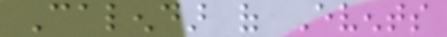Calendar of Events
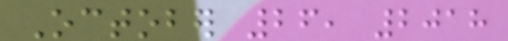October 26, 2018
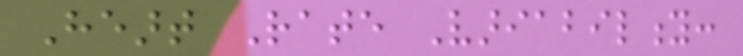Heart Rate Variability:
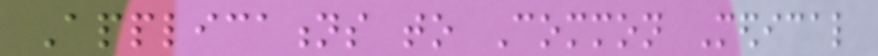Applications to Common Medical
